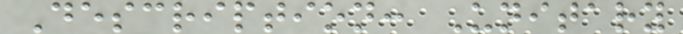Description: Unitary
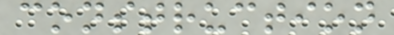construction
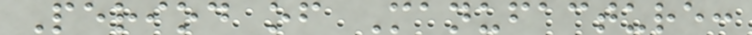Period of Manufacture:
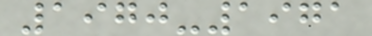1970-1971
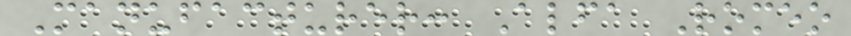Manufacturer: Alfa Romeo
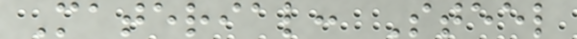Material: Steel
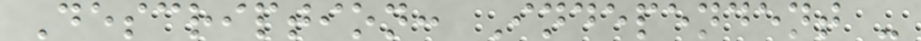Description: Independent -
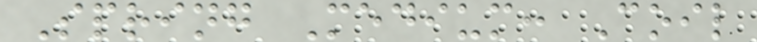Spring Medium: Coil
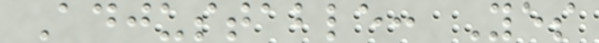Adjustable: Yes
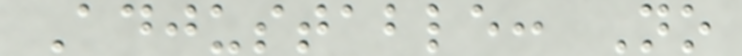Adjustable: No
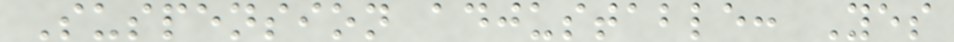Suspension adjustable: Yes
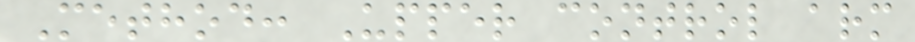Method: Upper control arm
